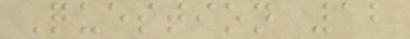Question 12
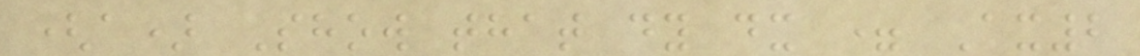(a) Show that dy dx = Ax2
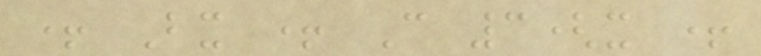+ Bx + C 3(x +
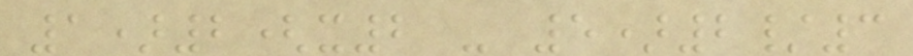1)2(x2 - 5)2/3
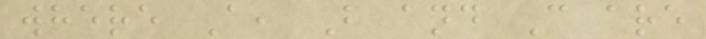where A, B and C are
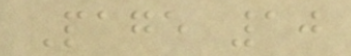Page 10
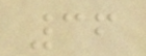36
